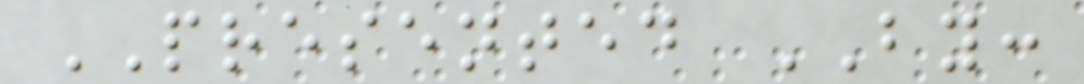PRESENTED BY:
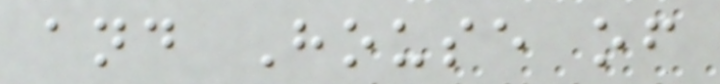and House of
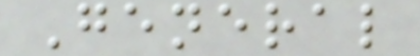General
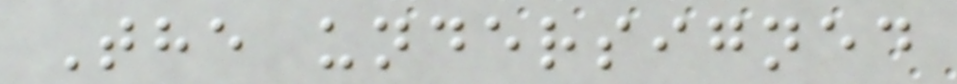The undersigned
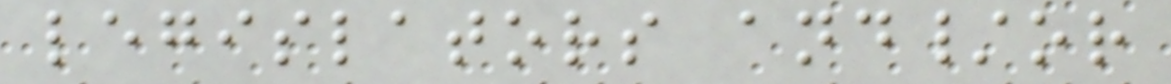legislators and/or
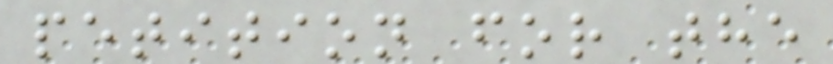petition for the
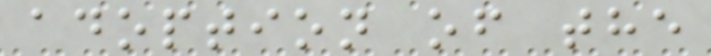adoption of the
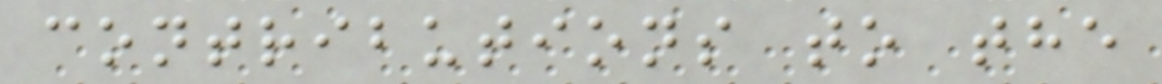contributions to the
